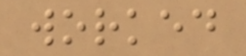worked
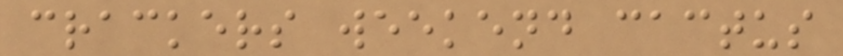crackers weekend cactus
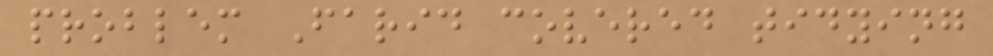problem Farid covered tidying
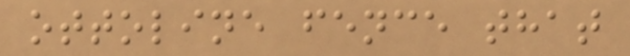ottoline fence that
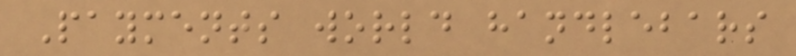Payments world handlebars
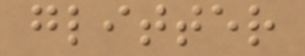glitter
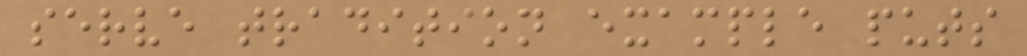serve tradition example puts
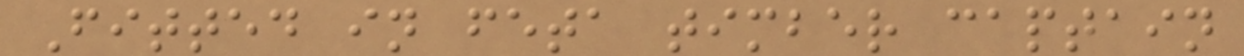Fitted in feta timber captain
